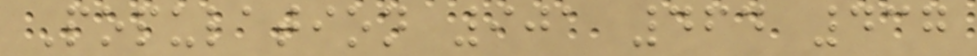Population 901 464 437
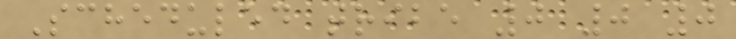Scheduled tribe 0 0 0
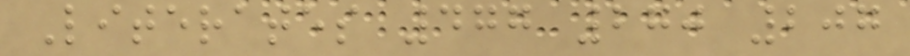Literates 477 270 207
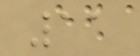11
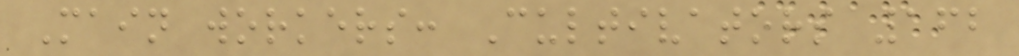Main workers: Cultivators 162
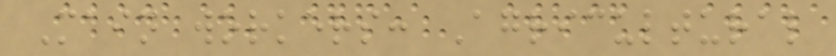Main workers: Agricultural
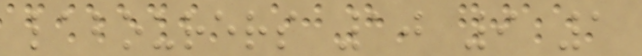labourers 10 9 1
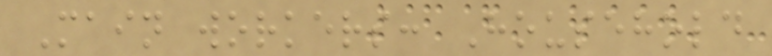Main workers: Household
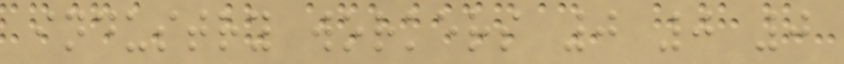industry workers 0 0 0
